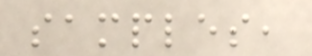samples,
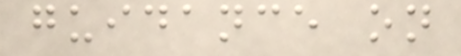guidance on
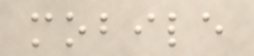mobile
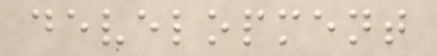development
